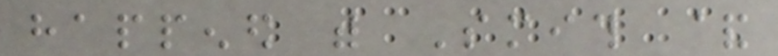happened with Smith &
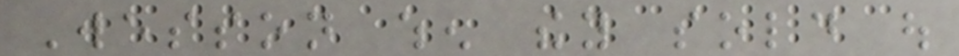Wesson when they sold out
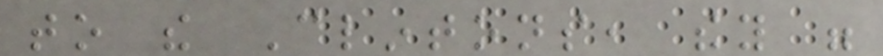to the Clintons, they were
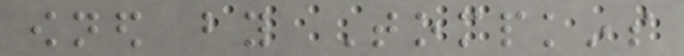owned by Tompkins
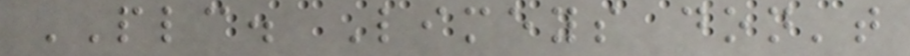PLC. Limeys don't
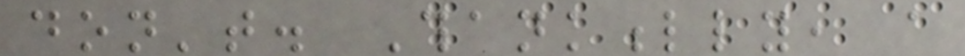don't. Thankfully, a
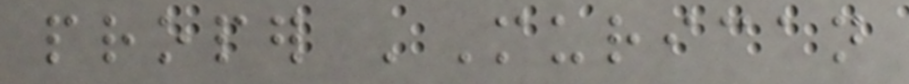proper 'Murican
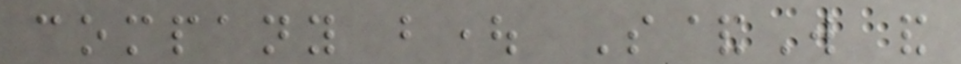company bought S&W and
